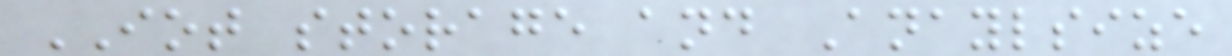IOT storage and Anaylsize
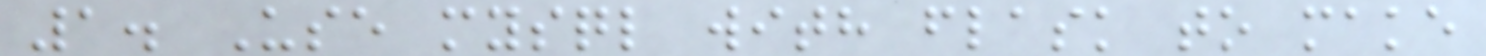1. Use mysql with flask to make
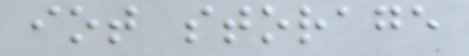iot storage
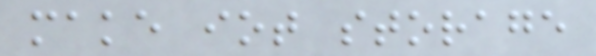make iot storage
